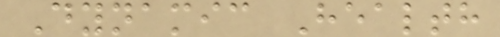Dynamic Health
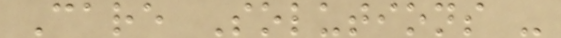Care Solutions -
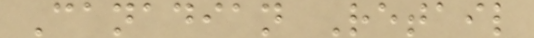Canadian Retail
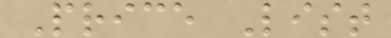Price List
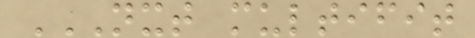NXT MULTIFIT
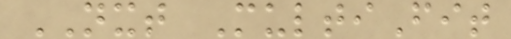NXT MultiFit
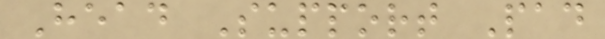Head Support Pad
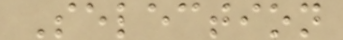Selection
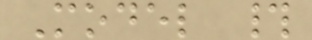Model #
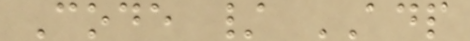Code / ADP
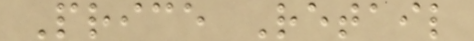Price Retail
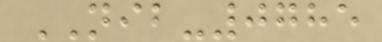NIB-0785
